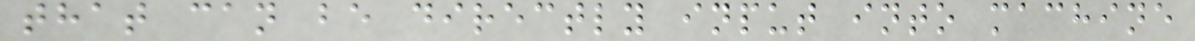that can be directly input into machine
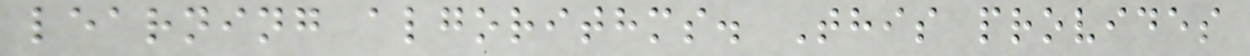learning algorithms. This provides
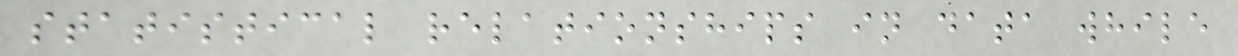statistical relationships in data while
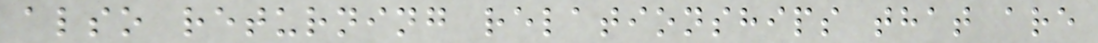also returning relationships that are
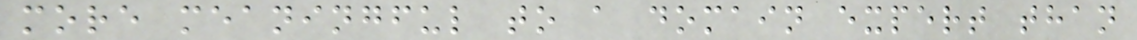more meaningful to a domain expert than
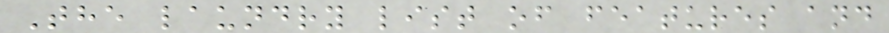The laundry list of features and
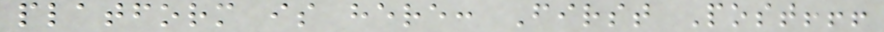platform is here: First Post!!!
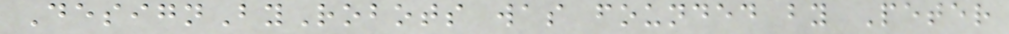DesignByRobots was founded by Peter
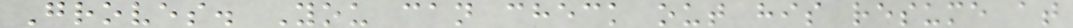Groves. You can check out his resume at
